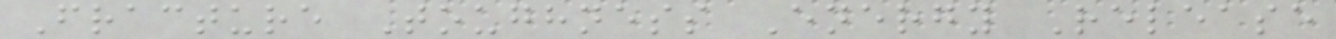Fracture Toughness Energy Release
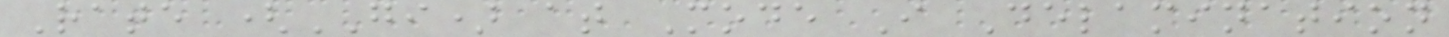Rate (GI) at Mode I Delamination
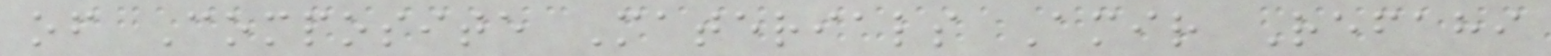of Composite Materials Amir Refahi
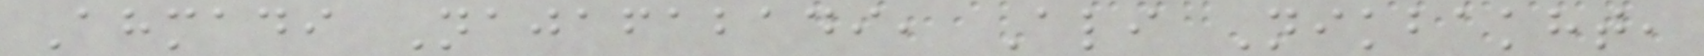Ahmadi Najafabadi, Ali Nikbakht,
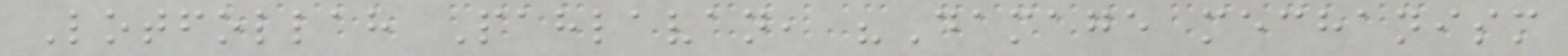Lotfollah Pahlavan, "Damage mechanism
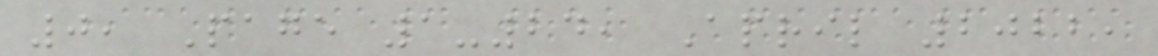0, Page 1-24, April 2022,
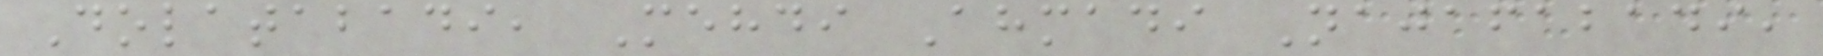Dolatabadi, Mehdi Ahmadi Najafabadi,
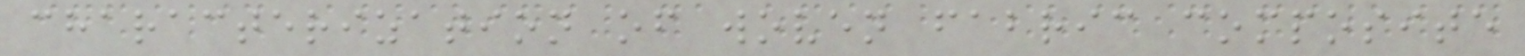characterization of woven fabric composite
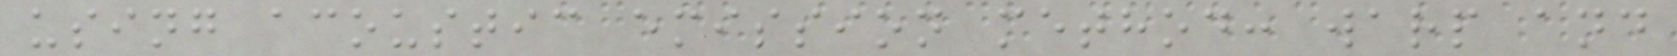using acoustic emission method: warp and
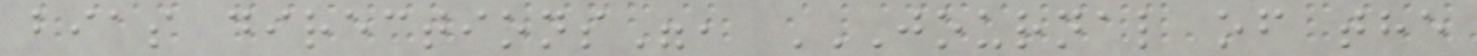bias directions", JOURNAL OF THE
